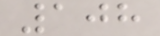108
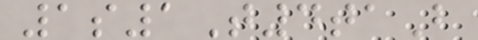1s1T4taB
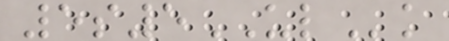5s5ULk
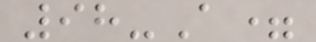98-A=
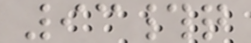93#q
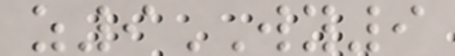z9WY9
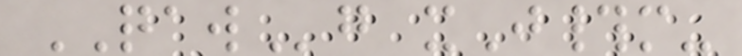QAWg xJ#m-
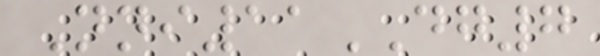Nni11DG7
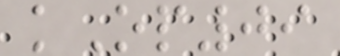kOp09
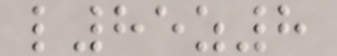l85z8
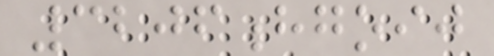3206hgoij
